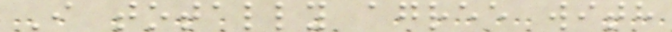I totally agree with
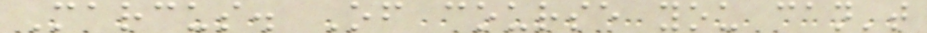Marcus. Of course you can't
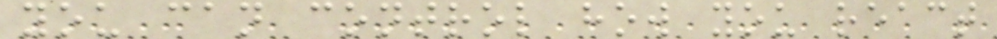you can control how you react
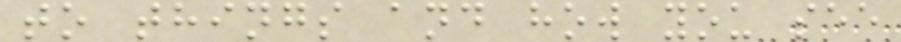to things and how you see
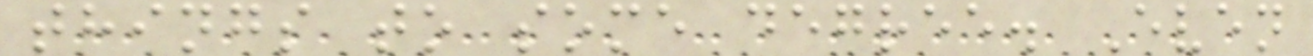things to some degree. Even
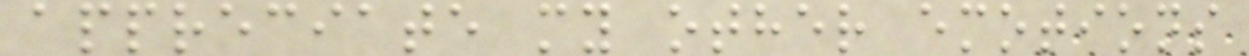appreciate my other emotions
